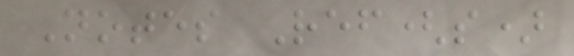Notes Ref(s)
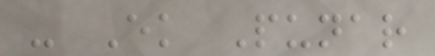- Ek Punar
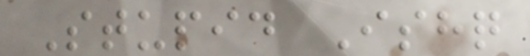Stupid Ishq
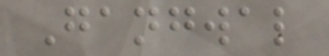Gangwal
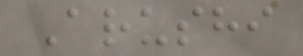Arushi
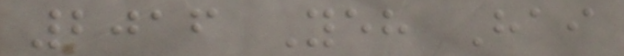2016 Yeh Hai
